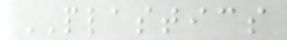PLASTICS
